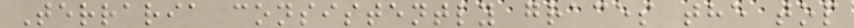Terraria consistently graces the top
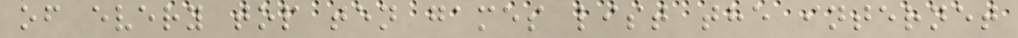of every top ten games list the internet
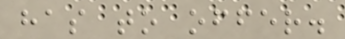has to offer.
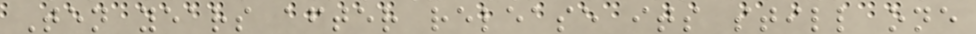Ten years after release its still one
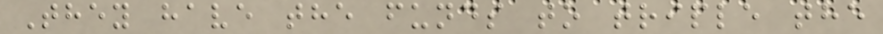They have the funds to triple the
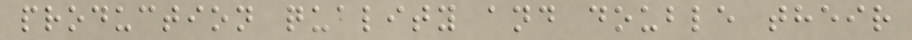production quality and double their
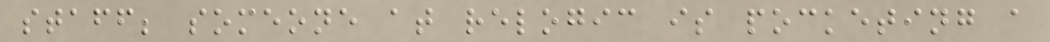staff; someone at relogic is pocketing a
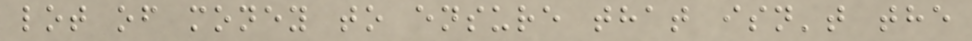lot of money to ensure that isn't the
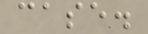case.
